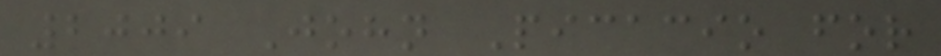2009 John Picacio for
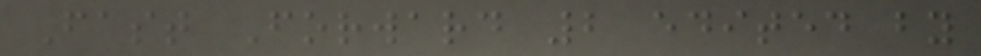Fast Forward 2 edited by
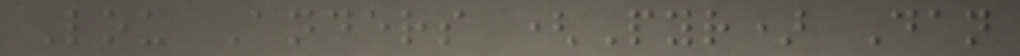Lou Anders (Pyr) Dan
